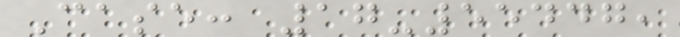Case: 17-55447,
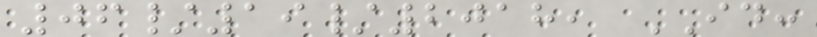06/19/2018, ID:
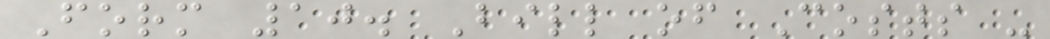Form 10. Bill of Costs -
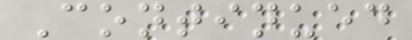Continued
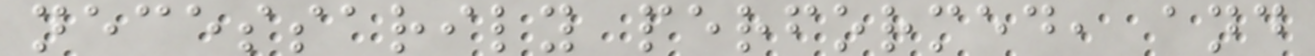necessarily performed, and
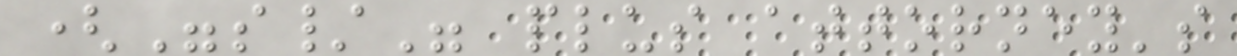("s/" plus attorney's
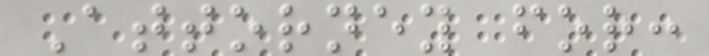Attorney for:
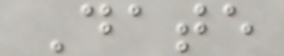Date
